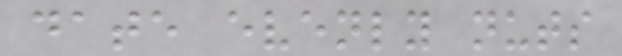date evenly nuts
